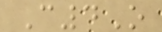C4O
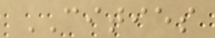CITIES
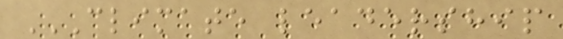CLIMATE LEADERSHIP
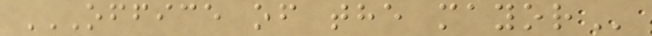OFFICE OF THE MAYOR
